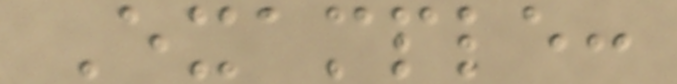Example:
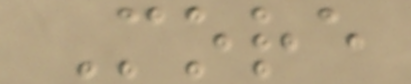More
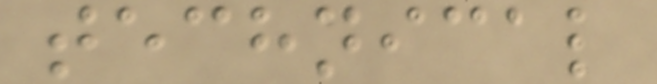technical
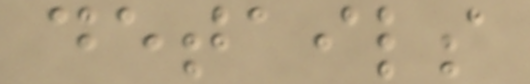details
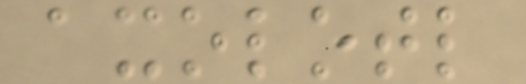axolotl
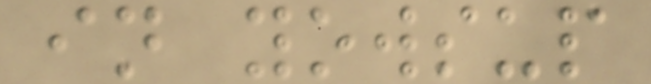in yowsup
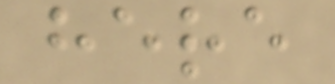here
